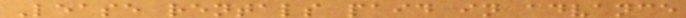Lease rentals paid in advance
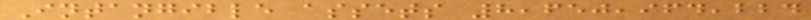Intangible assets 8,650,964,224
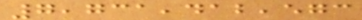7,731,412,573
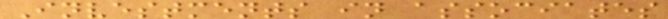Investments in associates
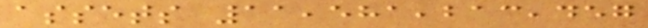assets 11,581,213,457
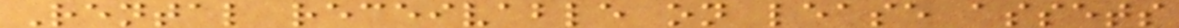Rental receivable on lease assets
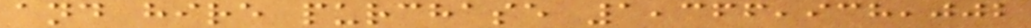and hire purchase 1,366,938,002
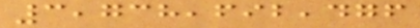3,738,692,476
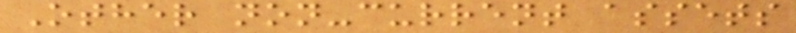Other non-current assets
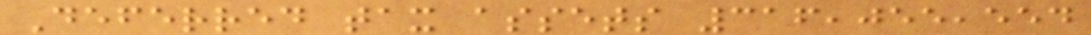Deferred tax assets 316,055,554
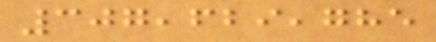307,629,785
